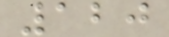120
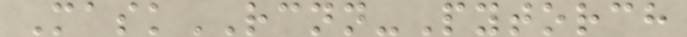MaskRCNN-Pytorch
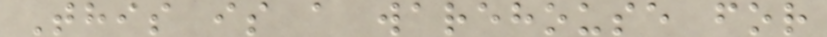This is a warehouse for
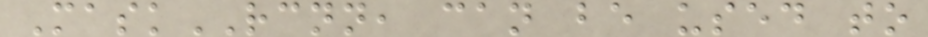MaskRCNN, can be used to
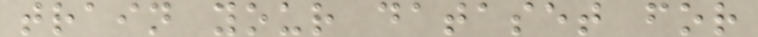train your dataset for
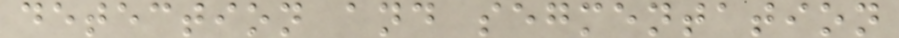detection and segmentation
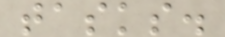tasks.
